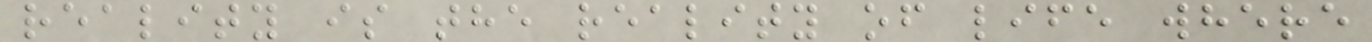reality is the reality of life where
